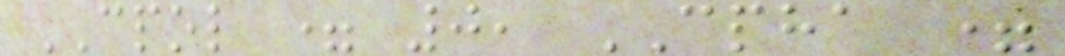CPOL = 0, CPHA =
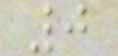0
